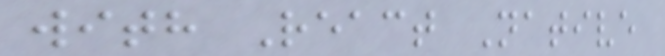with React Native
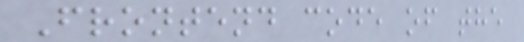Frontend code of the
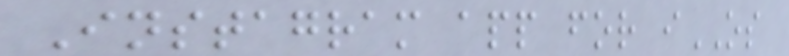Instagram app for iOS
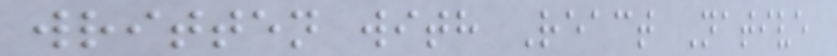written with React Native
